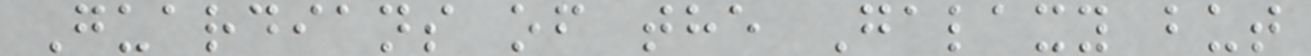Guardians of the Galaxy but
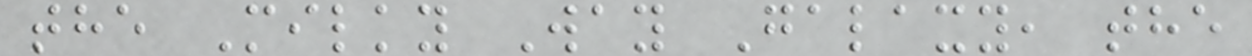the Milky Way Galaxy, the
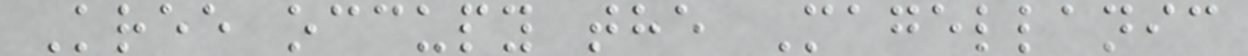Kree occupy the Magellanic
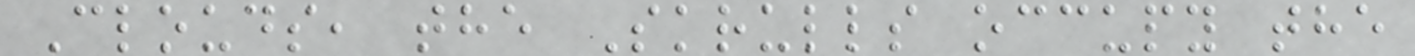Clouds, the Skrulls occupy the
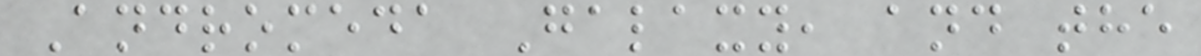Andromeda Galaxy, and the
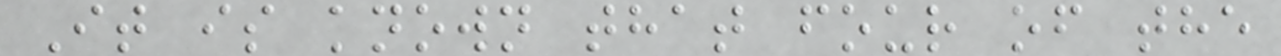It is known that four of the
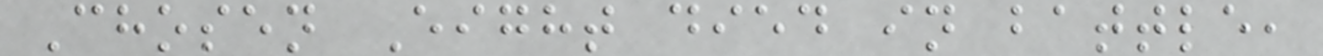Chosen Eight died in battle,
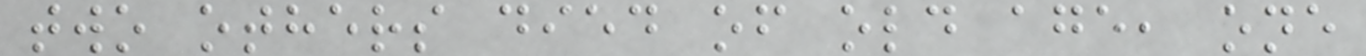two others died of old age, one
